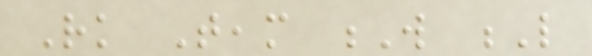Rk Team W L
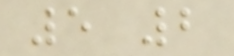5 2
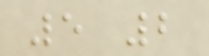5 2
